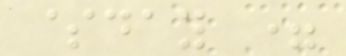$day =
